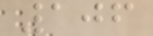106
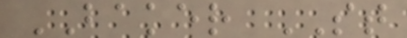BAKER ST
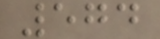574
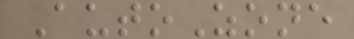AutoZone
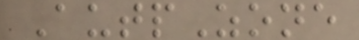AutpZone
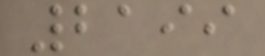2199
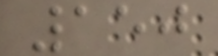150
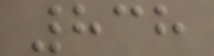838
